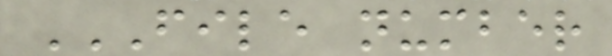FILE NUMBER
